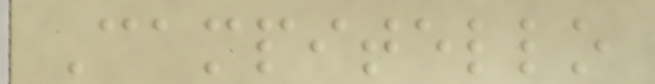Campitello
